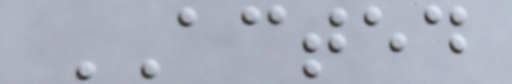ACTED
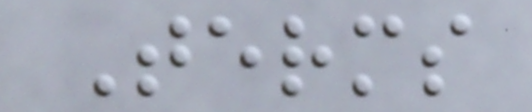Terms
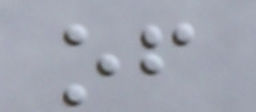of
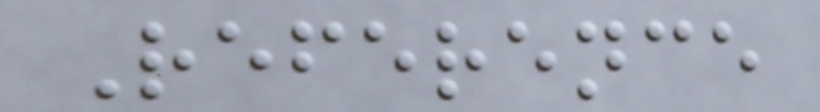Reference
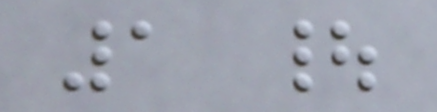1 |
